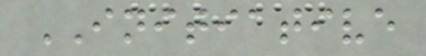INITIATIVE
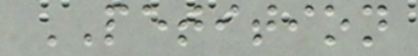PETITION
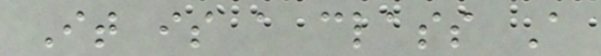It is a class A
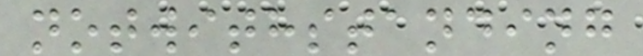notwithstanding
